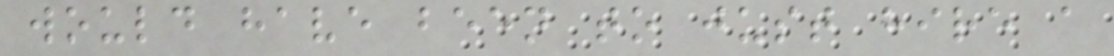would have been to just hire a
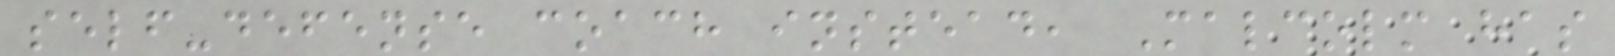self-defense coach instead, Malcolm has
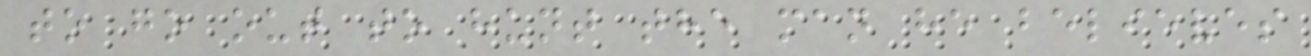to go out to hunt the man he believes
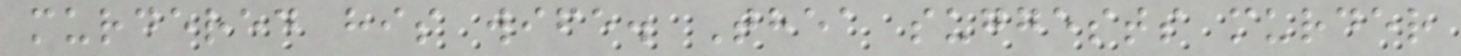murdered his wife. Thea suggests murder
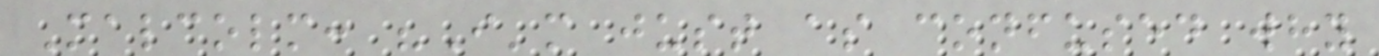Malcolm: "I'm just as confused why
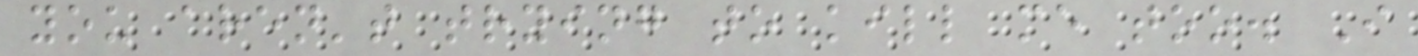you aren't trying to kill me too. I
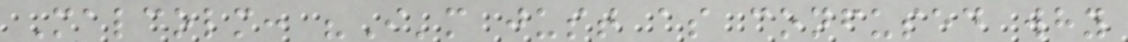Malcolm: "I'm just as confused why
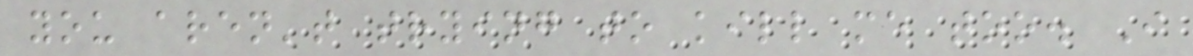you aren't trying to kill me too. I
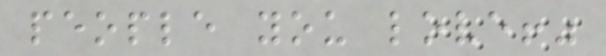people you love!"
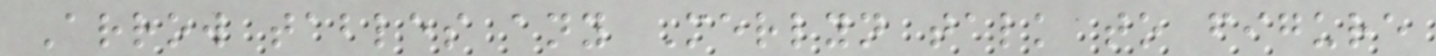Arrow tables any Merlyn talk to figure
